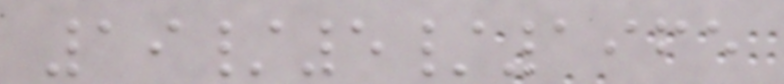19/5/1965
